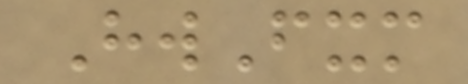HwFxm
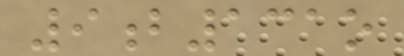9b131o
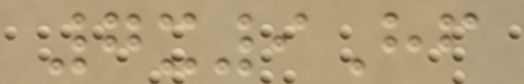7x9Hf
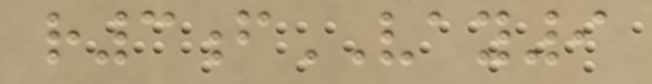r3fVAY9
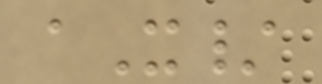aX/
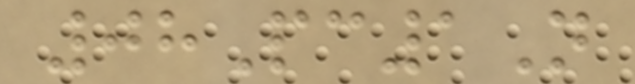08Pc1N
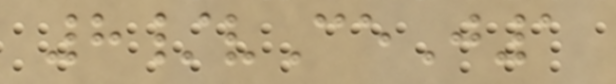8/vCeJ1
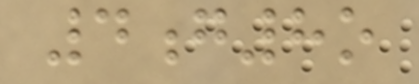4g8o
